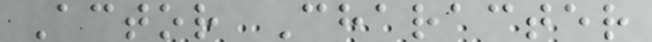Actor Character
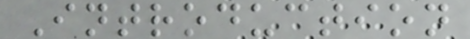Introduction
